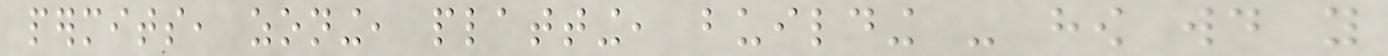permits, zoning, platting, building - how would you
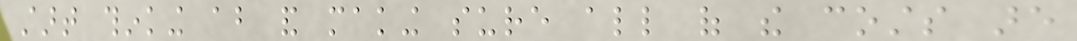start thinking about and making sure all of the costs are
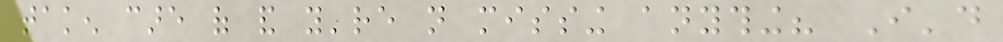taken care of and you're not missing anything? I'd
